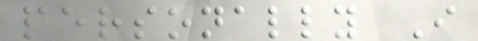personally I
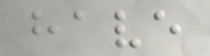have
